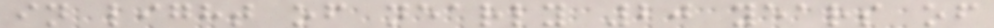in light of nearly 20 years of
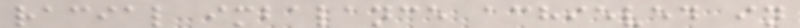racial imbalance achieved in
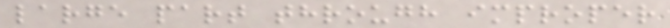large part through improper
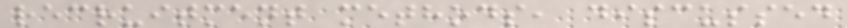recruitment methods, discussed
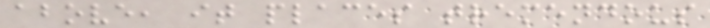above, it places tremendous
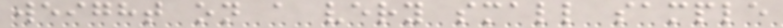weight on a very small sample
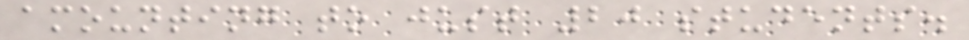amounting to just 20 students.
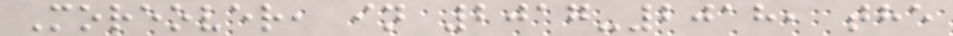Moreover, in 2017-2018, the
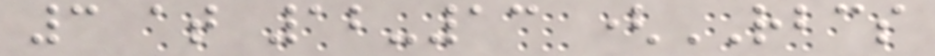3 at 12-13 (RBCS
